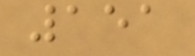151
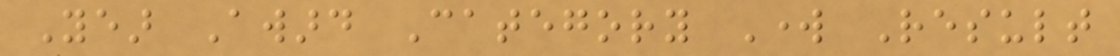Year Award Category Work Result
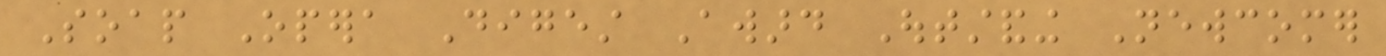Soap Opera Digest Award Outstanding Newcomer
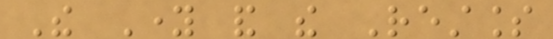The Young and the Restless
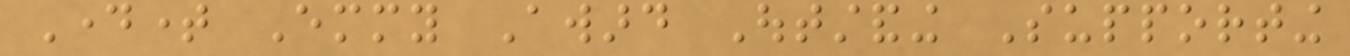Daytime Emmy Award Outstanding Supporting
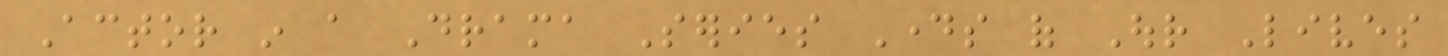Actor in a Drama Series Days of Our Lives
